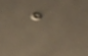a
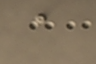a
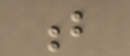b
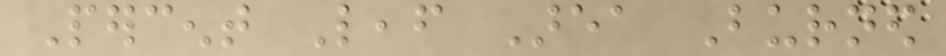Percent Leaf Area Burned
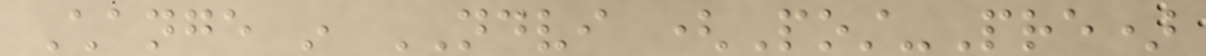Change in NDVI (Post-Pre)
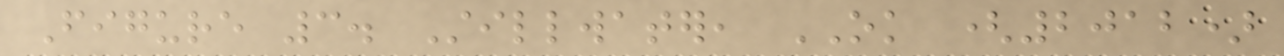Figure 3. Stillwater, OK (2012)
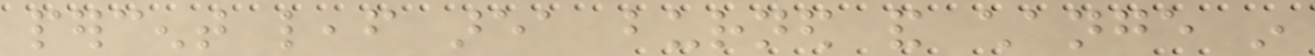percent leaf area burned and change in
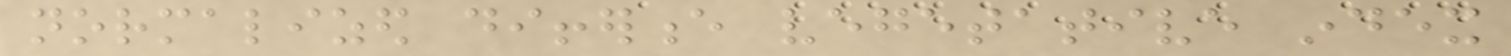normalized difference vegetative index
